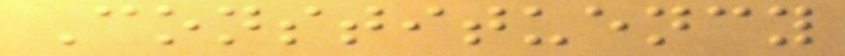Constituency
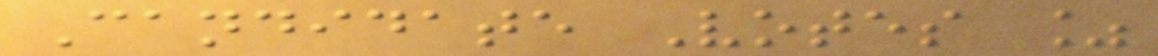Candidate Votes %
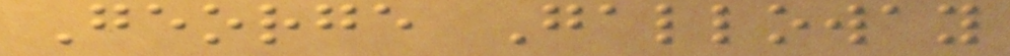George Galloway
